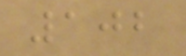102
